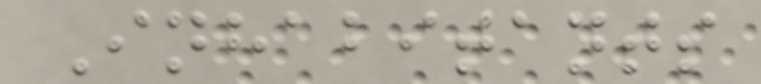Inhabitants
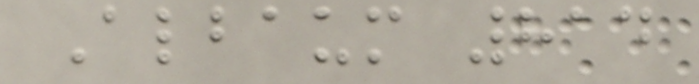Albaum 814
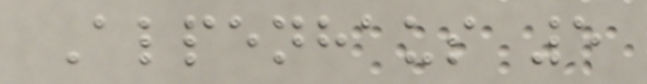Alpenhaus 5
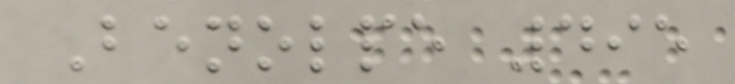Benolpe 495
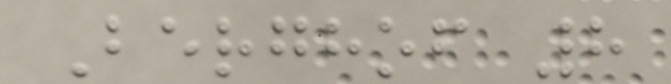Berghof 8
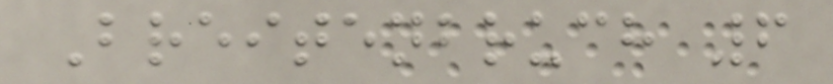Breitenbruch 6
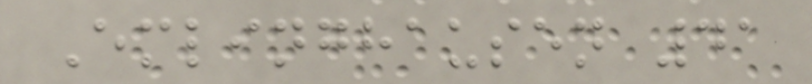Emlinghausen 41
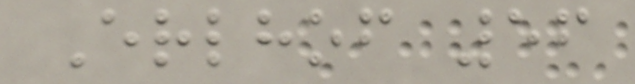Erlhof 56
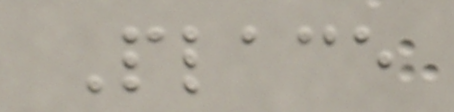Place
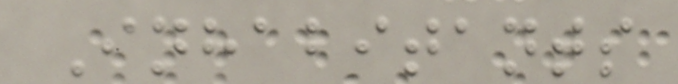Inhabitants
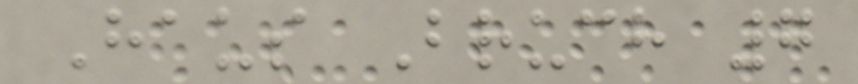Haus Bruch 7
